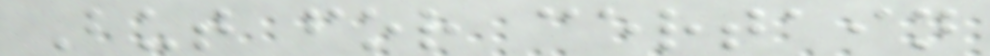But for certain
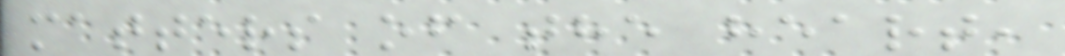matters of the heart,
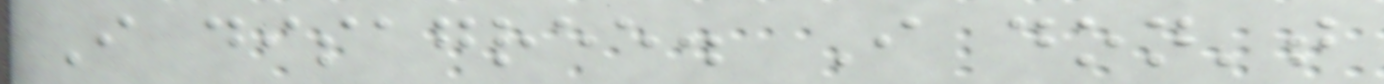I disagree. I don't
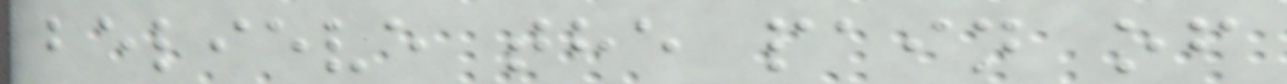believe the pain of
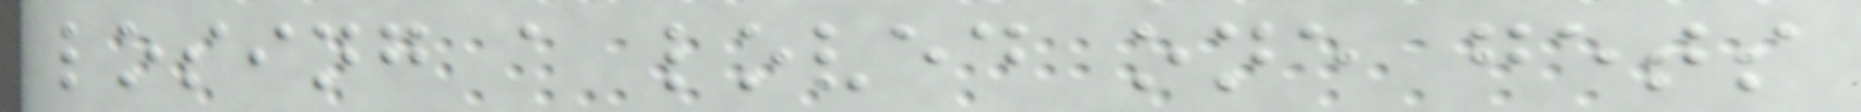losing a loved one gets
